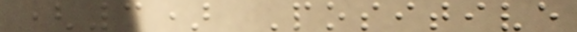(3) Positive
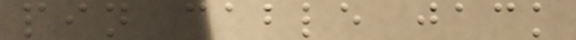pin cable jack
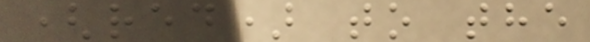(red) to the
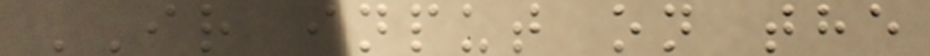IR input on the
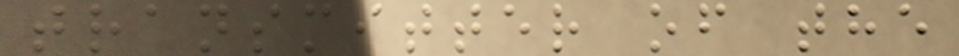transmitter of the
